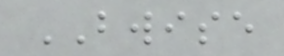BWISE
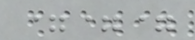===
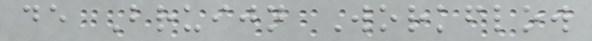de Bruijn Workflow
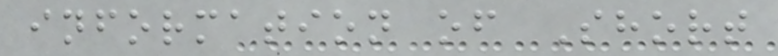information of Short
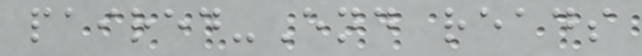paired-End reads
